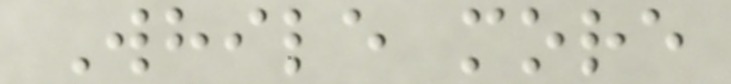While more
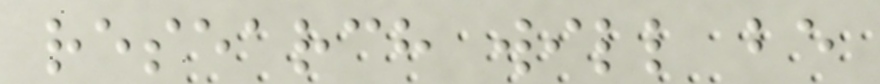research will be
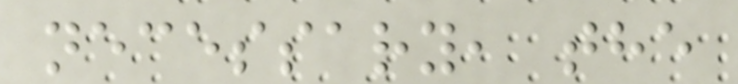necessary, the
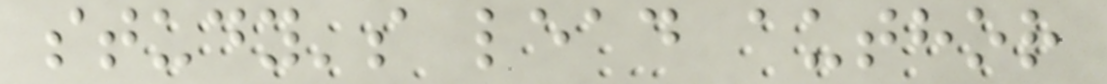study's lead author
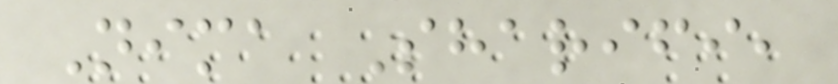Nima Sharifi,
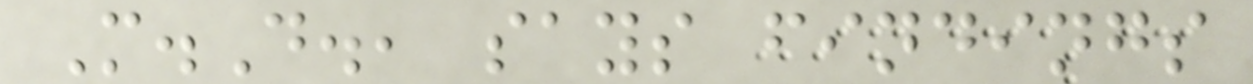M.D., says findings
